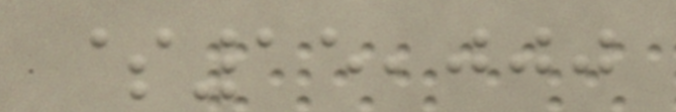$15,000
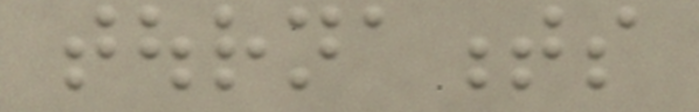tournaments
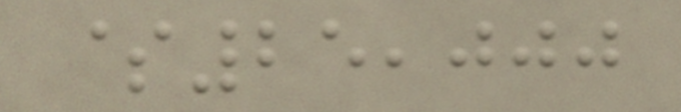$25,000
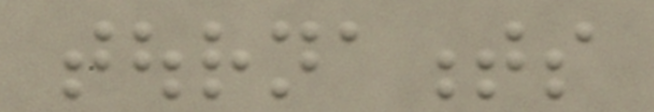tournaments
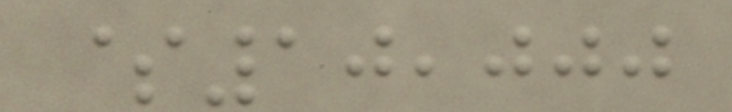$10,000
